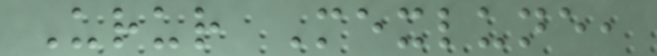Urur Mexlune,
